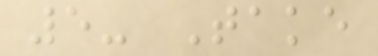5- Take
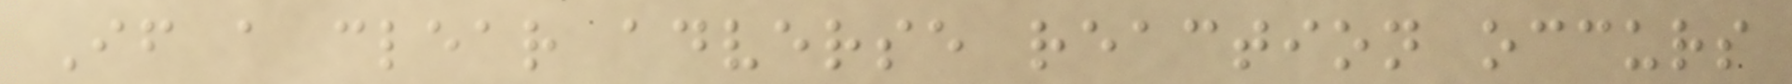If a clear adverse reaction occurs
